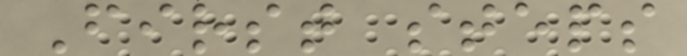First steps
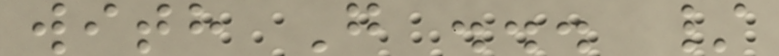with G ... /
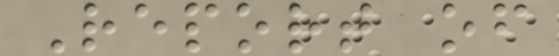Report of
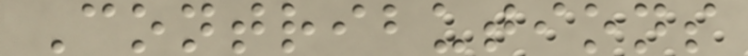Contributions
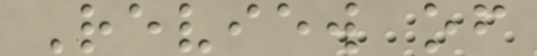Review of
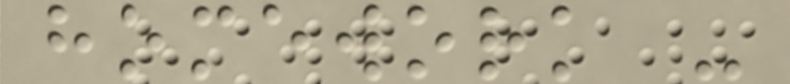homework -
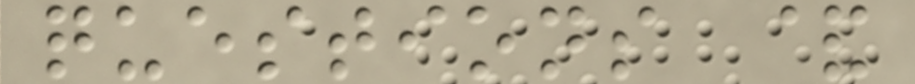questions &
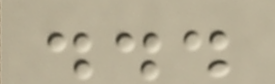...
